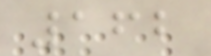162
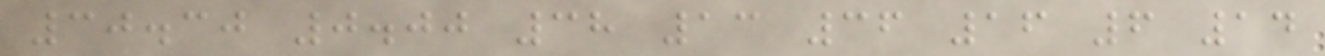30.30 0.00 38 13 36 16 6 14
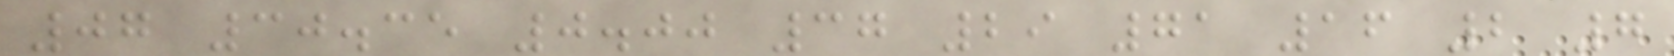07 30.35 0.00 37 29 71 16 2 7
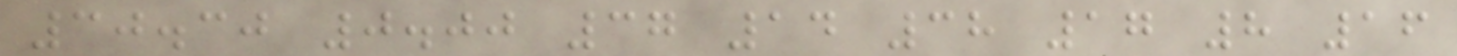30.30 0.00 37 14 38 17 8 16
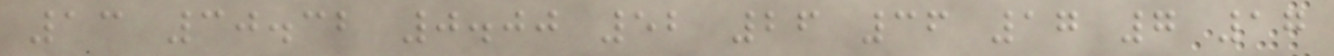13 30.32 0.00 52 26 36 17 7 17
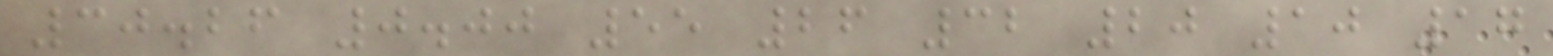30.26 0.00 55 26 32 20 10 17
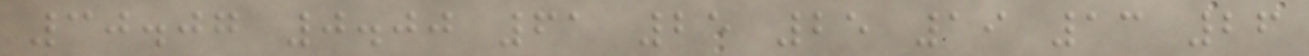30.07 0.00 61 25 25 19 13 26
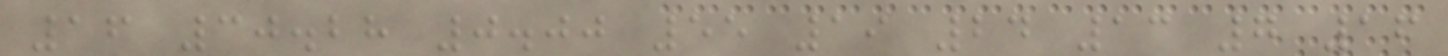16 30.28 0.00 55 19 24 13 7 16
